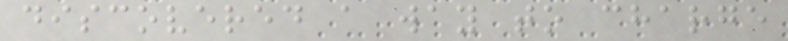discovered a way to charge
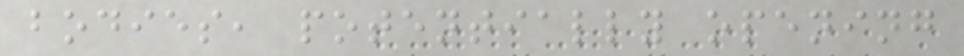bodies, potentially opening
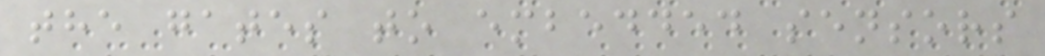the gates to embedded sensors
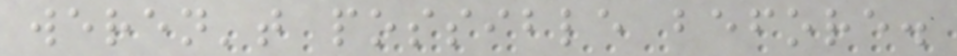weren't possible before.
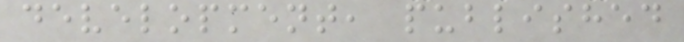development, published
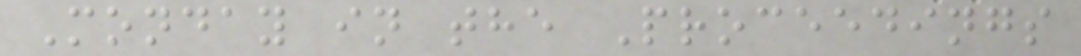Monday in the Proceedings
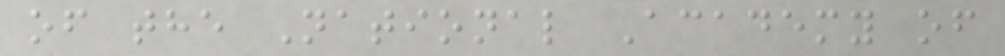of the National Academy of
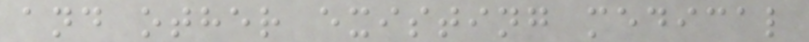and other existing medical
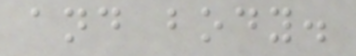and body.
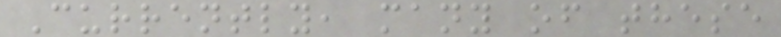Currently, many of these
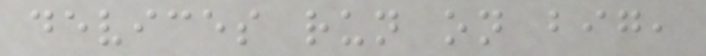devices run on big,
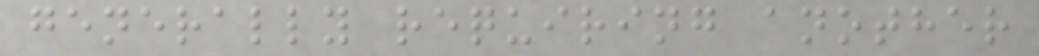generally requiring another
